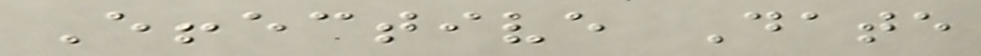Effective Date
